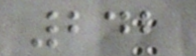242
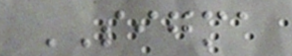SIGMA
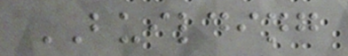BUILDING
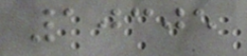10305
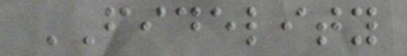FIDELITY
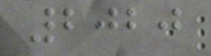2020
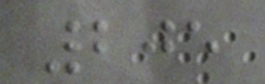205
